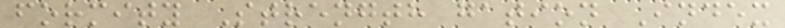formity Strength gation Index
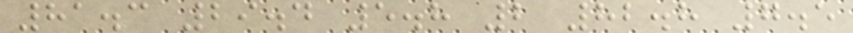81.3 29.4 5.8 2 82.8 7.5
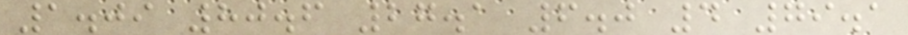1.09 80.6 27.1 6.0 4 79.1
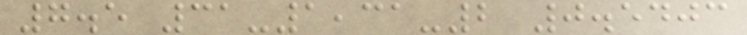7.5 31-1,31-2 0.5403
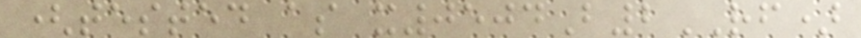(tested as x0504B2RF)
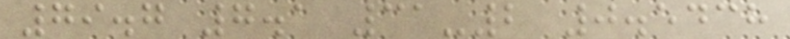79.7 7.1 31-2 0.5438
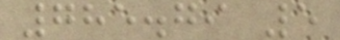785.79 5
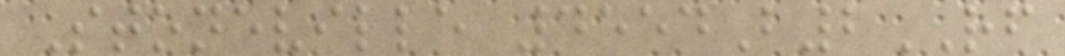Stoneville 4554B2RF
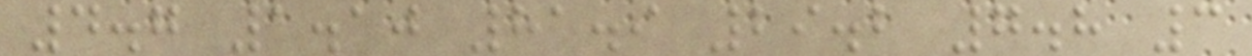4.7 1.10 81.9 29.2 7.8 3
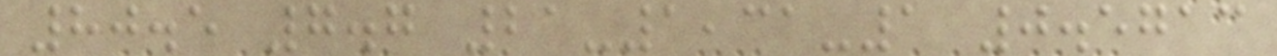80.5 7.7 21-1,31-1 0.5713
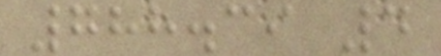788.39 4
